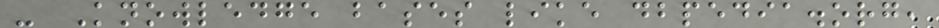- Knowledge bases like dbpedia.org,
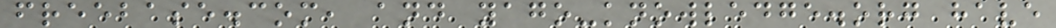freebase.com, and yago-knowledge.org have
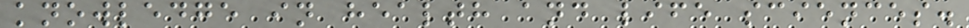knowledge in health and life sciences.
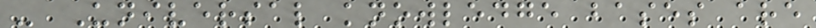- Universal knowledge bases are
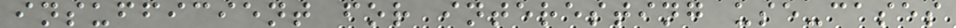insufficient for interesting use-cases
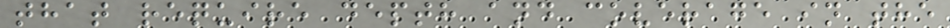that require depth and coverage in the
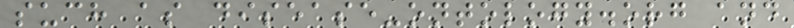such as disease-ontology.org and
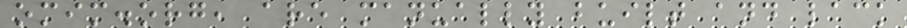omim.org, are manually built and lack
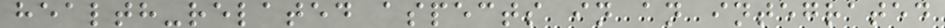health-related aspects in an integrated
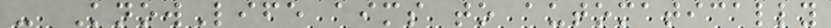- KnowLife aims to automatically
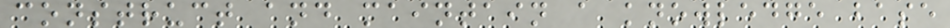construct and maintain a knowledge base
